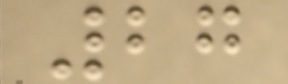27
